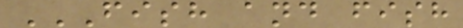FISH AND FISH
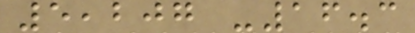5,207 -16.3
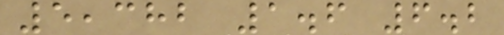5,382 1.6 6.2
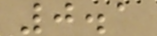0.1
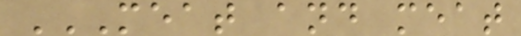MEAT AND MEAT
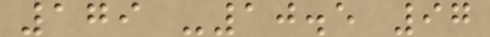179 -10.5 97
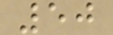50
